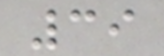39
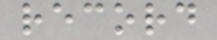record
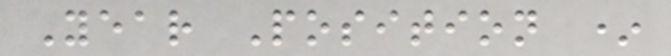Year Position *
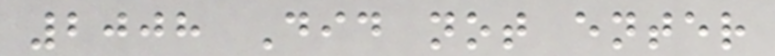2008 Did not enter
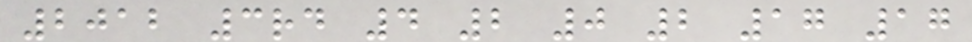2012 3rd 4 2 0 2 17 17
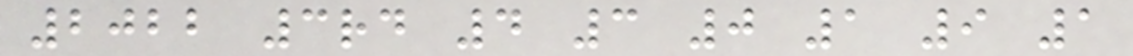2022 3rd 4 3 0 1 9 1
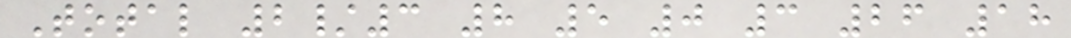Total 2/3 8 5 0 3 26 18
